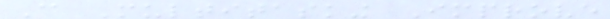Can Multitasking Improve
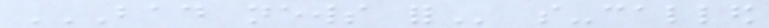BAD NEWS FOR so-called
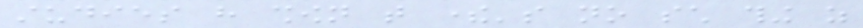studies have shown that there's no such thing as
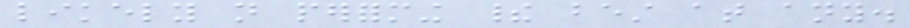likely not performing their best at any.
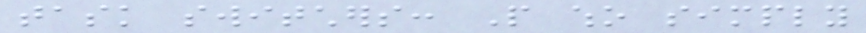task switchers: People who simply
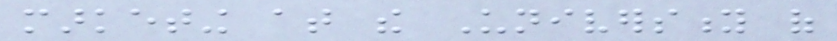marketing at the University of
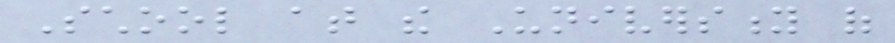School at the University of
